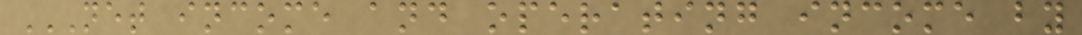NET INCOME AND OPERATING INCOME BY
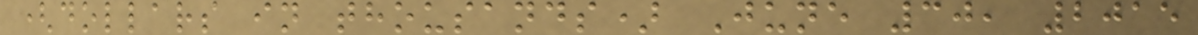(dollars in thousands) June 30, 2015
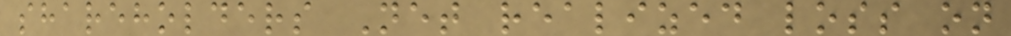shareholders Net realized loss on
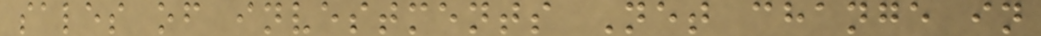sales of investments Net change in
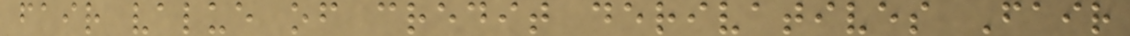fair value of credit derivatives Fair
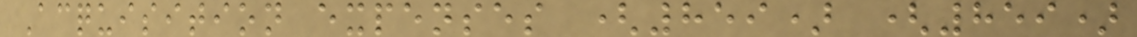Acquisition expenses (859) (859)
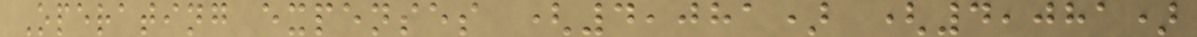Operating expenses (4,081) (4,081)
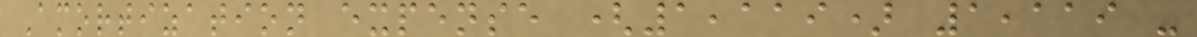Amortization expense (1,119) 1,119 -
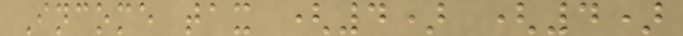Income tax (4) (4)
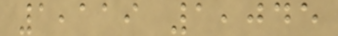1,119 1,045
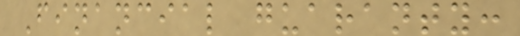Financial guaranty:
